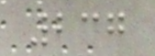237
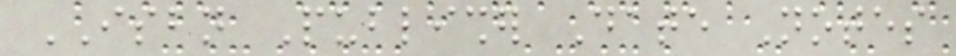ISBN Publisher Date Notes
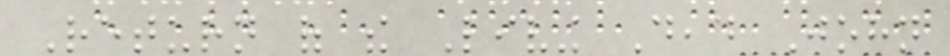Return of the Living Dead John
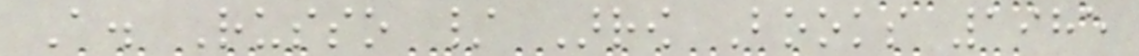A. Russo / Arrow Books 1985
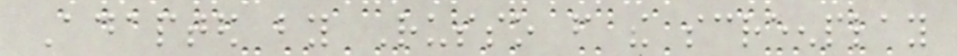Adapted by Russo from the screenplay
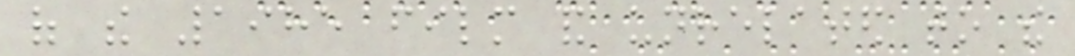of the 1985 film and unrelated to the
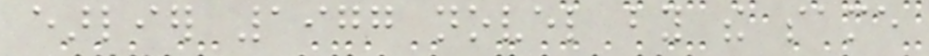earlier 1977 novel by the same
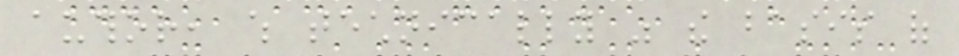author, which technically was the basis of
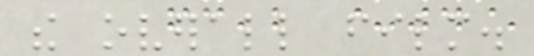the overall film.
